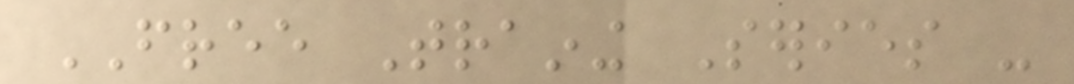FREE Training Series -
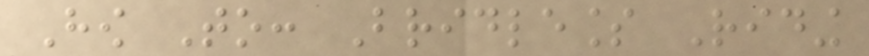How To: Bridleless Riding
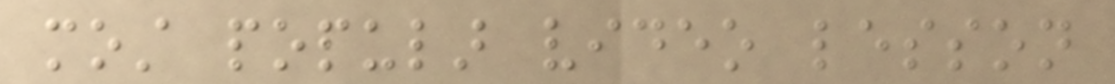most popular video lesson
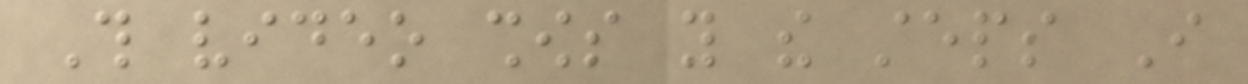This video shows you the steps I
